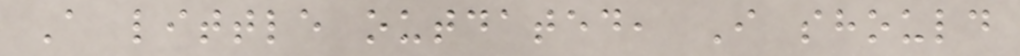A little outdated, I should
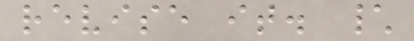revise it. \
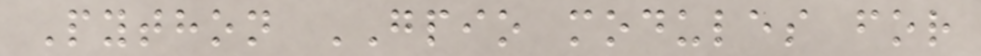Python GPIO modules for
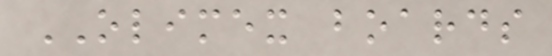OLIMEX boards
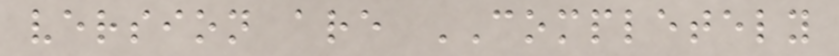version are COMPLETELY
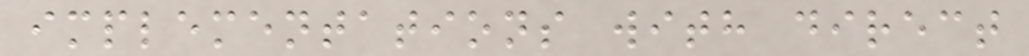implementations with direct
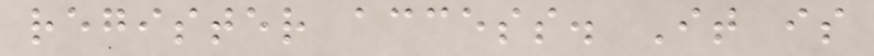register access. It is
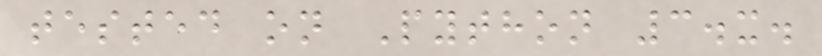tested on Python 3.x.
